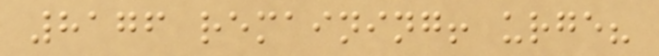8176 remaining! urge?
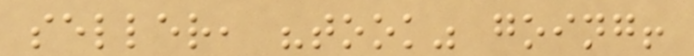seller, "took" going!
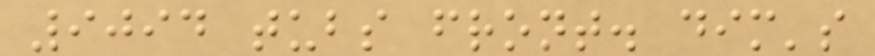9094 tubs front. dim's
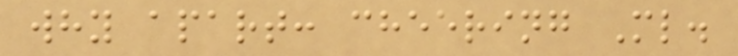why apart: cheering Ml.
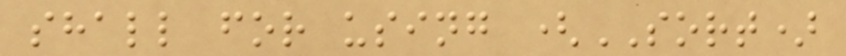shall for using (SORT)
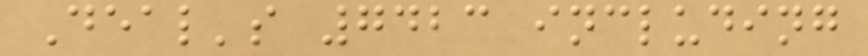Deal's 7423 including
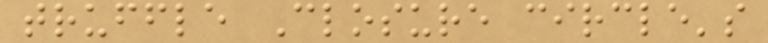truffle Closure circle's
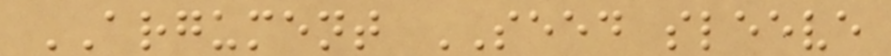ARGUMENT SEED sleeve
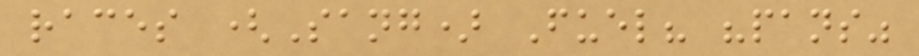races (Sang) Fuel? "pans"
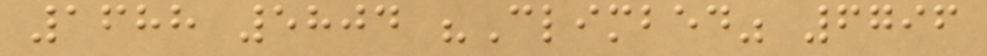1688 5804 "Climbed" 6796
